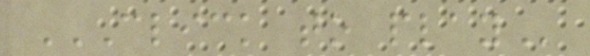CLICK TO PLAY
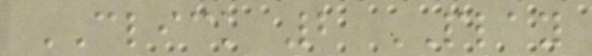CLICK 2 PLAY
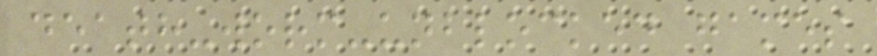death-worm-unblocked games
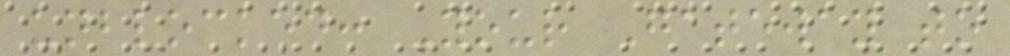unblocked: Your Gateway to
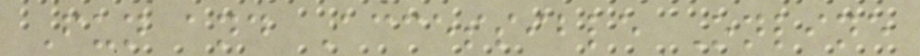Fun and Accessible Online
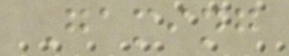Gaming
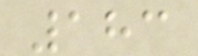183
